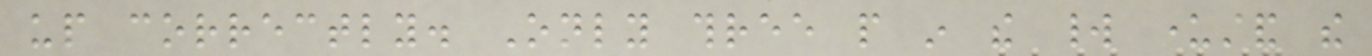up correctly. Only three people in the world understand the
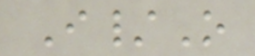I/O
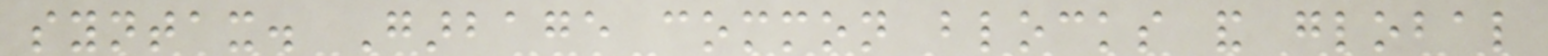syntax. Garbage common blocks and global
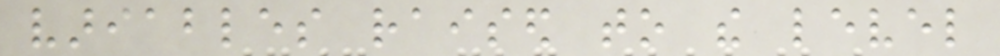variables raised to the level
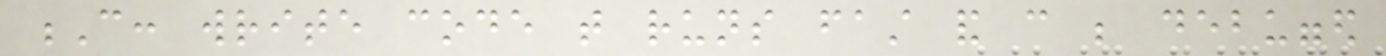C: write code that runs fast and can be debugged
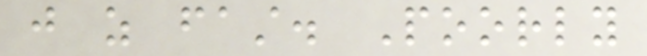just as fast. Poorly
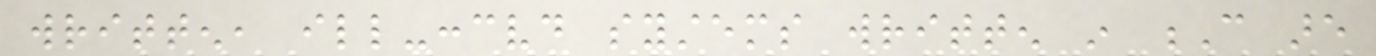written, ill-conceived systems written in C are
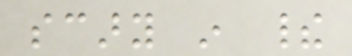scary in their
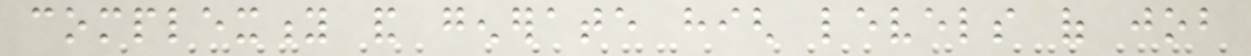complexity and generate high levels of job
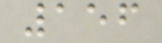156
